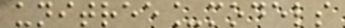unitree_models
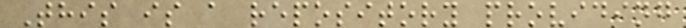This is a repository providing
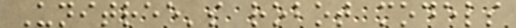Unitree's robot models
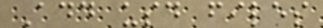Add usd files
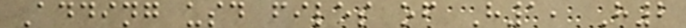Adding usd files of H1, H2
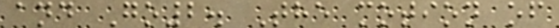and Go2. The motion of
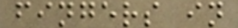fingers in
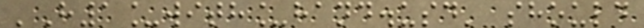'H1_with_hand.usd' should
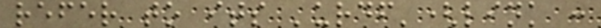refer to its 'urdf'(link :
